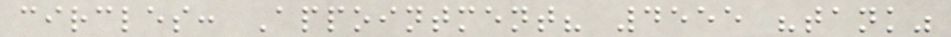circles: Appointment? 4555 "tank"
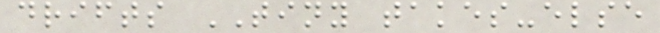drifts TINY takes-else
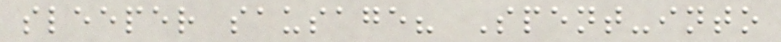sleeper sausage? Spent-into
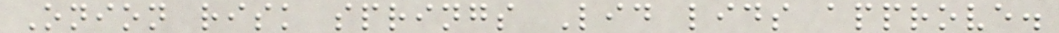Onion risk springs Lid lids approve.
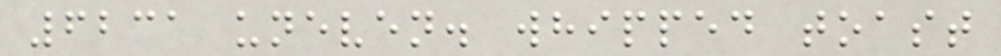6231 uneven. whipped toast
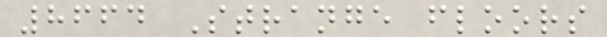8664 Strange floors
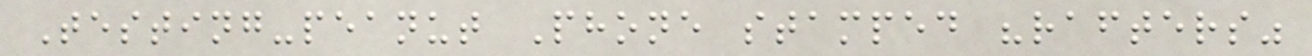Testing-peanut Phone stamped "rafters"
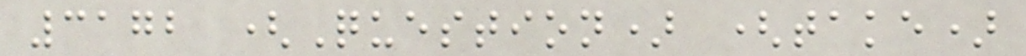3172 (Question) (take)
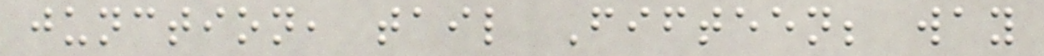junction, tail Fifteen; way
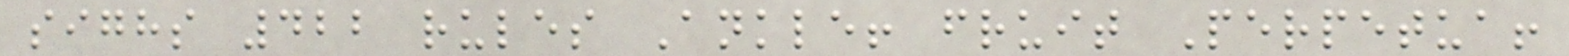sighs 422 rules Ankle! fruit Perpetua!
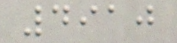4910
